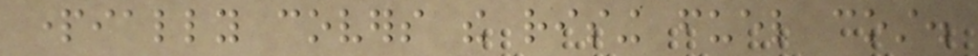partially covers the rising fuel cost.
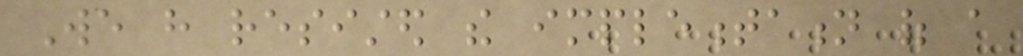We have resisted the implementation of a
